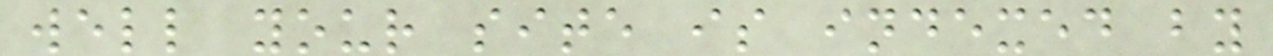well your site is indexed by
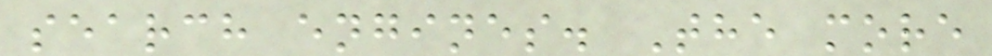search engines. The more
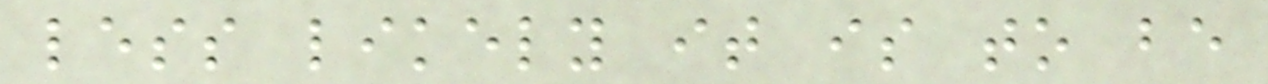less likely it is to be
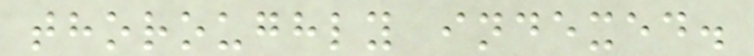thoroughly indexed.
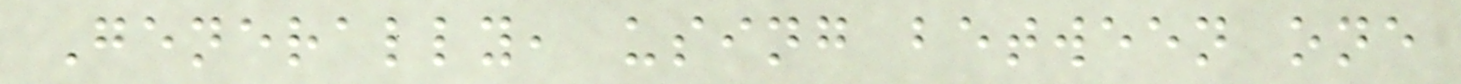Generally, using between one
